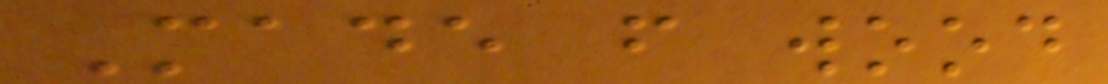Made from wood
